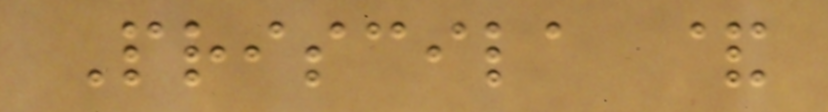Priscila &
